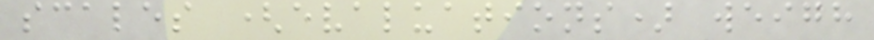scales (evaluations) weigh
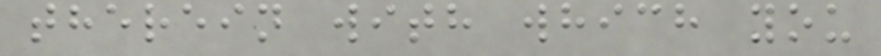therein with which you
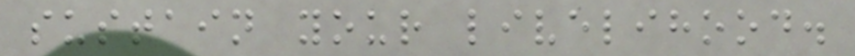sustain your livelihood.
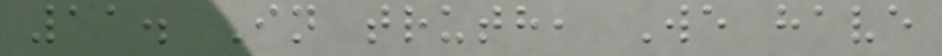11. In truth, We have
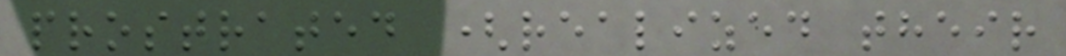prostrated (realized their
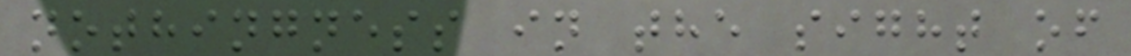nothingness in the sight of
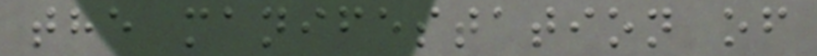the manifestation of
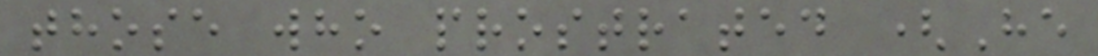those who prostrated (He
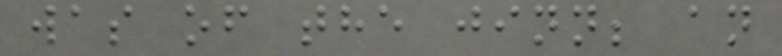was of the jinn; an
